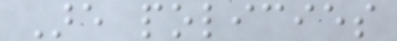Are policies
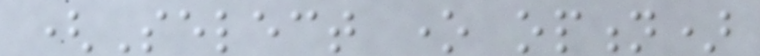(Select one option)
